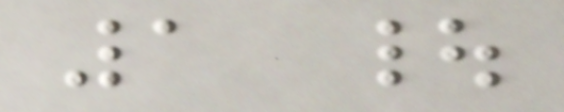1 |
